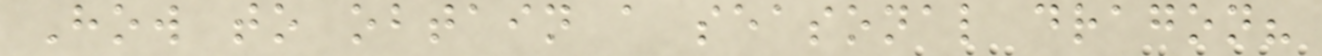How to obtain a seasonal dragon?
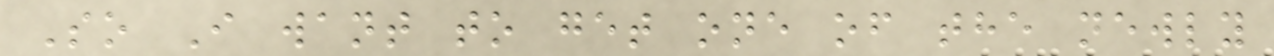So I want to get one of the newly
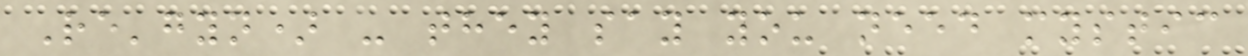Re'gyn) - they say you need mystic
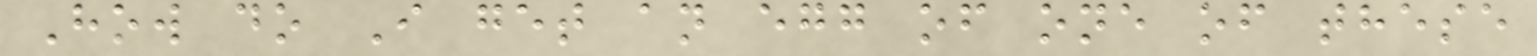How do I get an egg of one of these
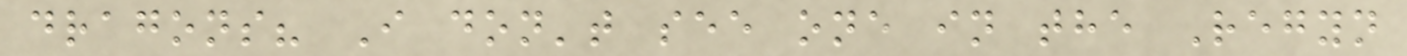dragons? I don't see one in the Regyn
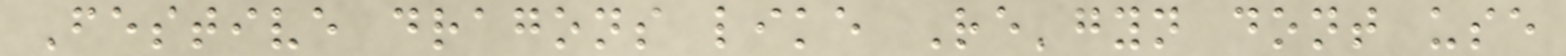Festive dragons like Re'gyn dont use
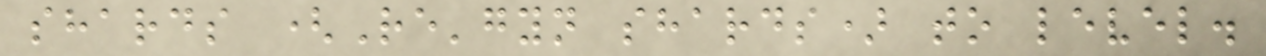shards (Re'gyn shards) to level.
